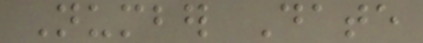Number Date
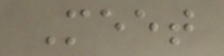Meet
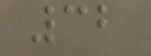32
